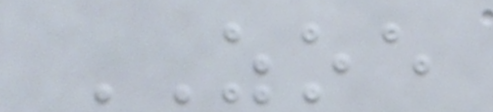ZOE
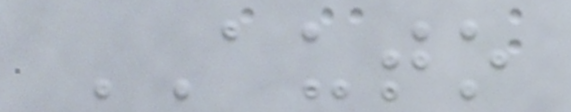AUTO
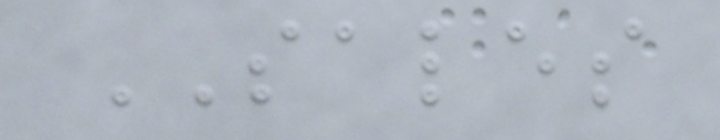SALES
